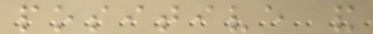positive and
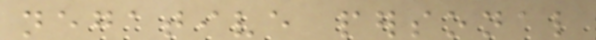negative personal
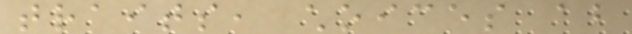traits, choices about
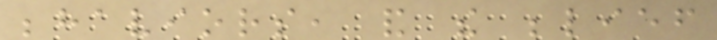behaviors, and the belief
